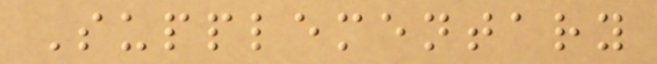Supplementary
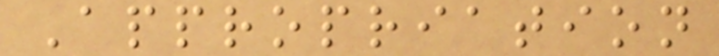Appropriation
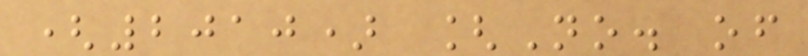(2010) [No. of
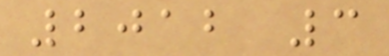2012 3
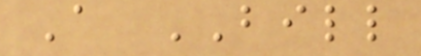A BILL
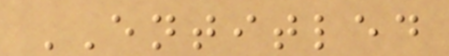ENTITLED
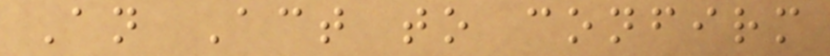An Act to confirm
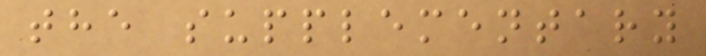the supplementary
